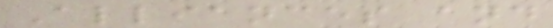Alliances and
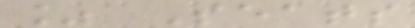% Seats
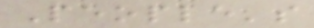People's
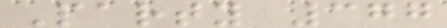Party 377
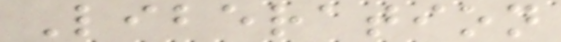Liberation
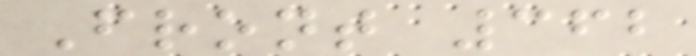Front 362
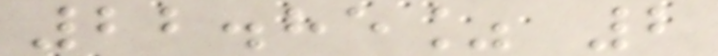22.85% 2
